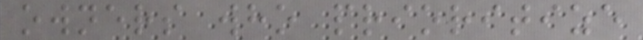owners who prioritize
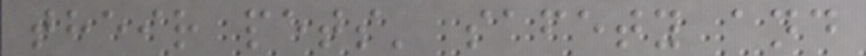their pets' safety and
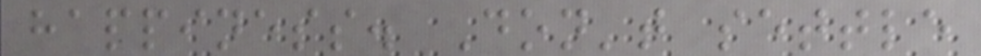happiness. Don't settle
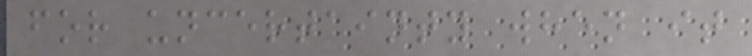for uncertainty when it
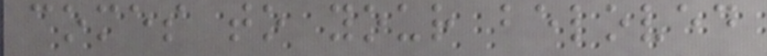comes to your beloved
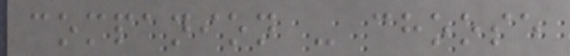companion - choose
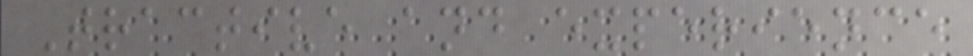Tractive and experience
